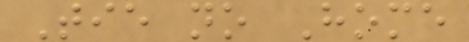Tie no Home
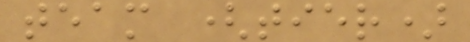team (tier)
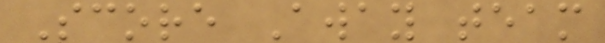Score Away team
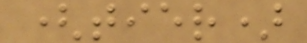(tier)
